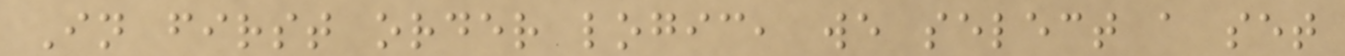In first order logic, we select a set
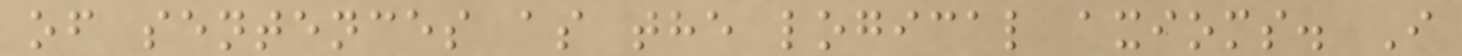of sentences as the logical axioms. I
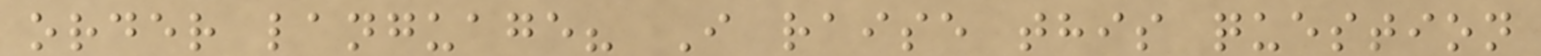order language? I raise this question
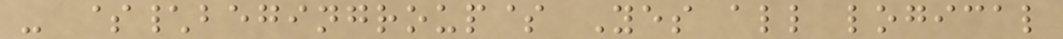- $\begingroup$ Yes all logical
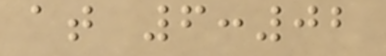at 6:02
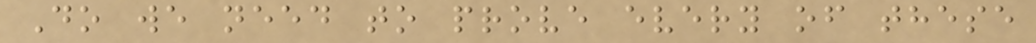Do we need to prove every of these
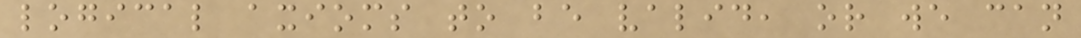logical axioms to be valid, or we can
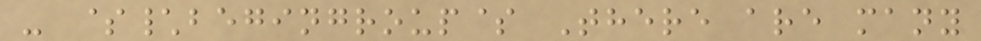- $\begingroup$ There are many
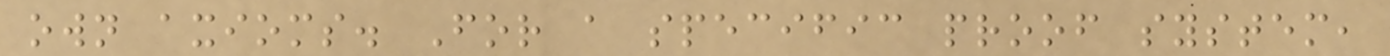own axioms. For a specific proof system,
